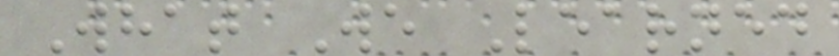What We Learned
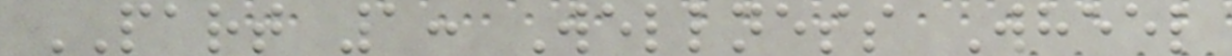PART 1: Wellness Wheel
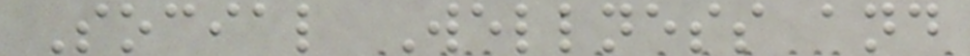Social Wellness and
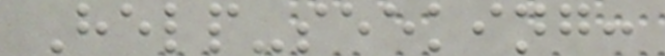Help-seeking:
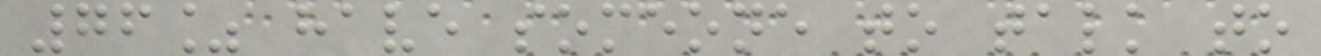76% have someone to talk to
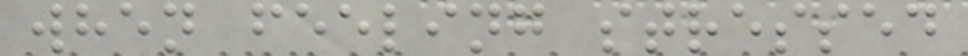when feeling stressed
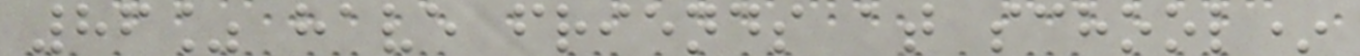86% have friends at school*
